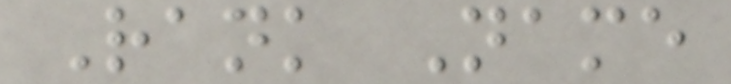Rank Name
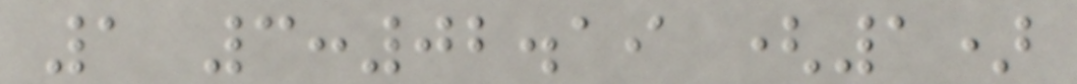1 3:02.19 (1)
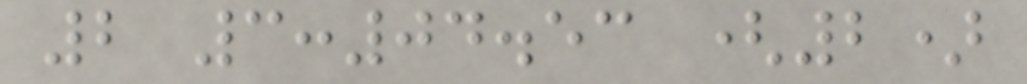2 3:04.53 (2)
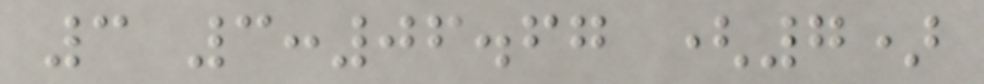3 3:06.67 (7)
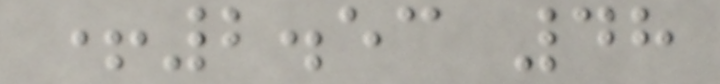+2.53 48
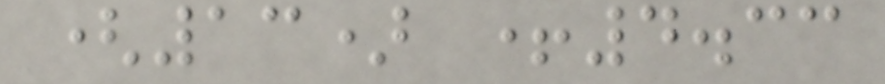(13) +4.33
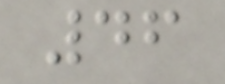46
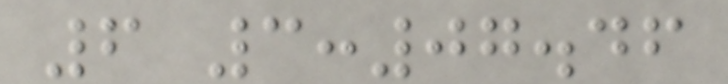6 3:07.46
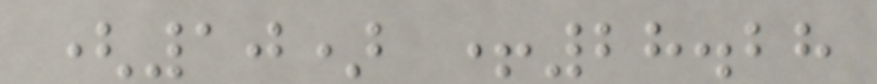(10) +28.28
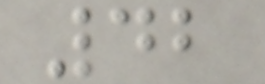42
